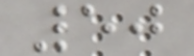50
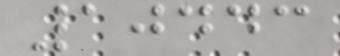10443
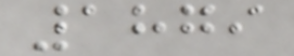1879
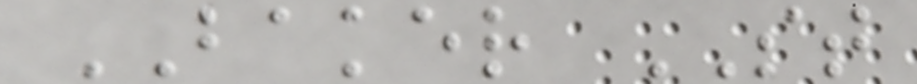BAKER ST
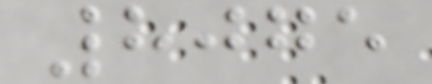8075
